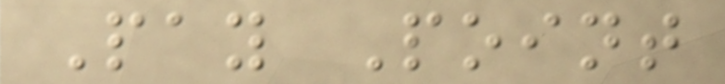Pay Point
